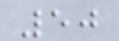50
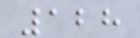128
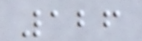126
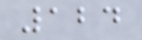124
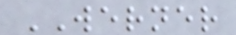WERNER
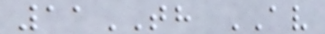11TH AV
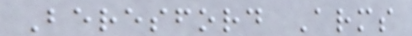Beresford Arms
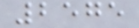2575
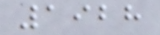1928
